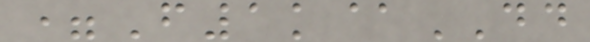=F1k@DD
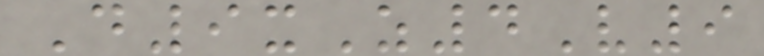D9xZ4V9
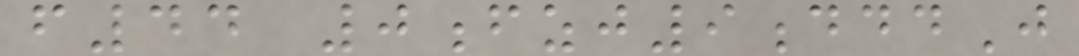f44 0fzj9dddJ
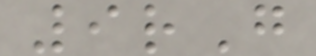9rG
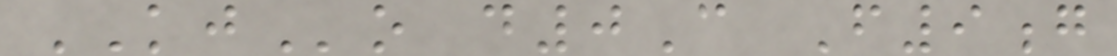KJo d0C F9g
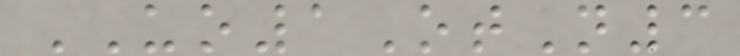UO1OtN3
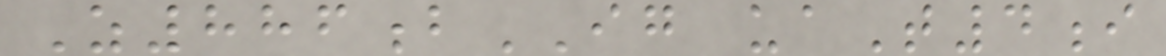Z886bIG uaT4i
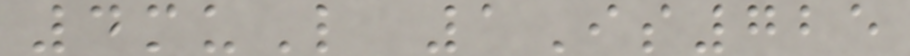4muL 1Is725
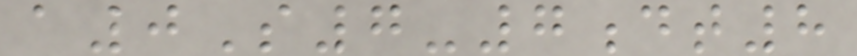a0S7-7dt8
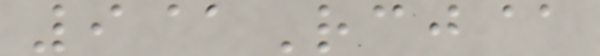9@Rcj@
